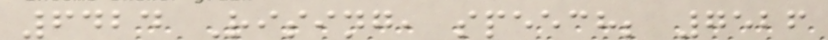6424 Rising, speech; 7526
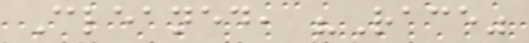Cleaned, "Race"
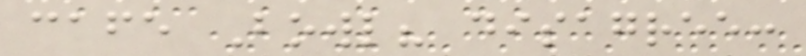cafe Bowl? disagree:
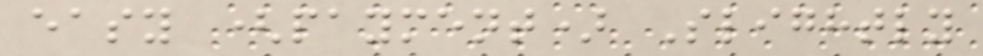easy (payment) Slightly
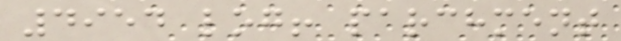4954 log! parchment
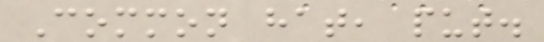Common hat, put.
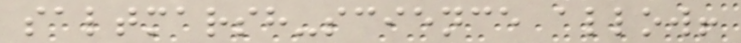saltmarsh-science allow!
